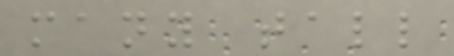many tall
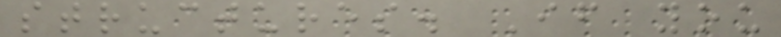structures. If you
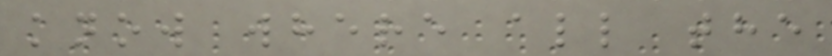know where all the
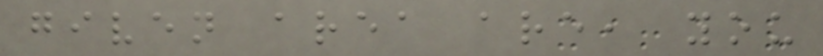given area are, you
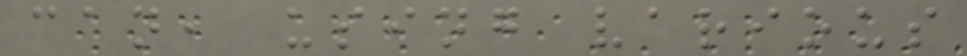can, using various
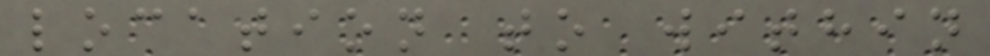location to within
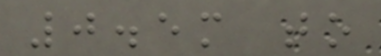0.5m to
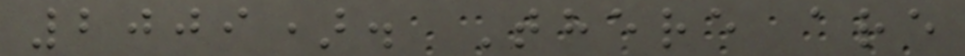2009). There are
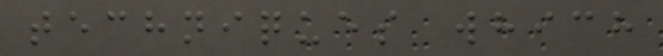techniques which
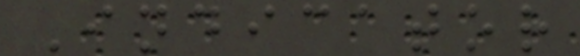Indicator
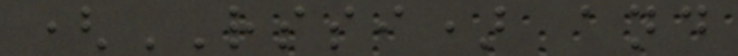(RSSI) and
